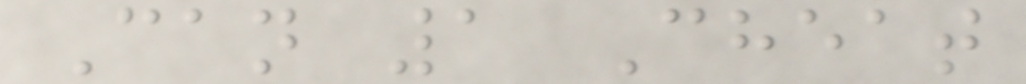Can 1 Cheat
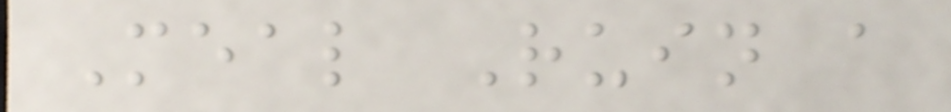Meal Ruin a
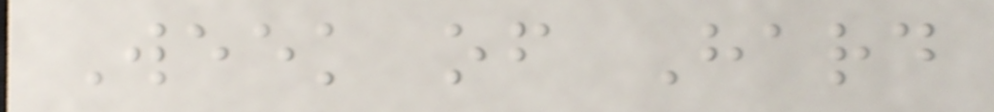Week of Hard
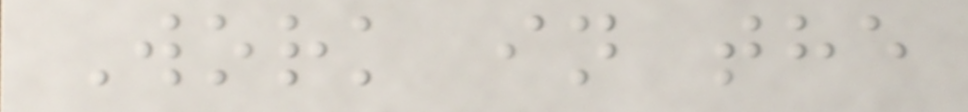Work in the
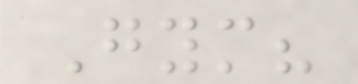Gym?
